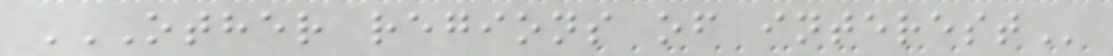OTHER REGIONS OF INTEREST
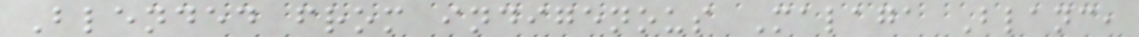Blended from indigenous Malaga Blanc,
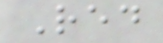Red
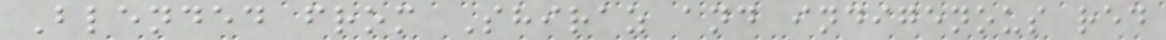Blended from Shiraz and indigenous red
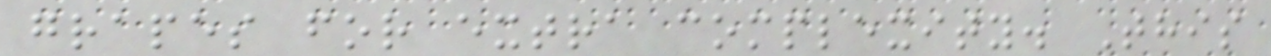grapes for extra complexity. This
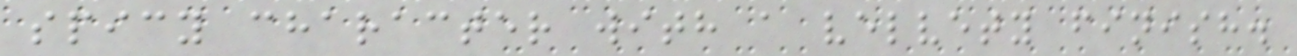spicy character with a velvety finish.
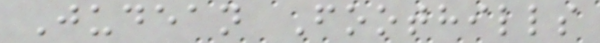Judean Foothills
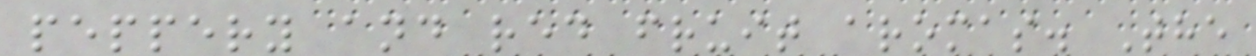peppery and red fruit aromas. The
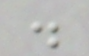.
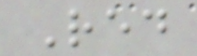Red
